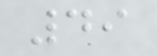49
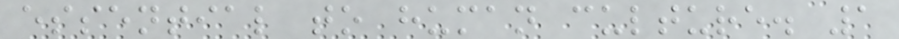essential to human culture. 1
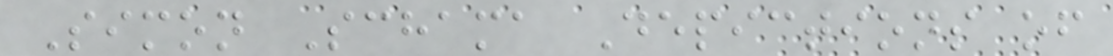Simon Schama Depictions of
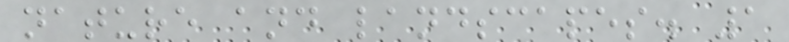nature and landscapes. 1
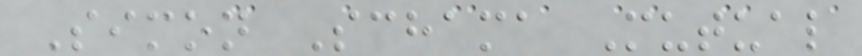Simon Schama Mutual
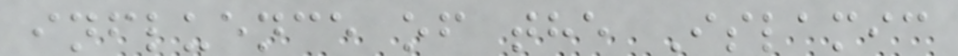influence of the Islamic
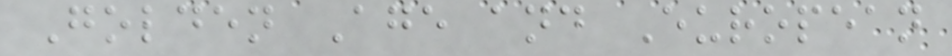Golden Age and European
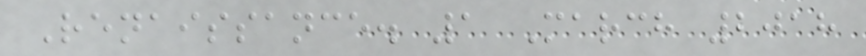Renaissance. 1 March 2018
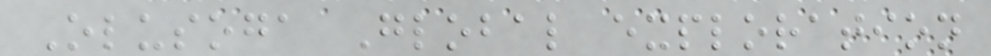Olusoga Global exploration
